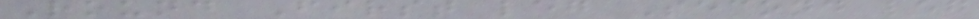Round First leg Second leg
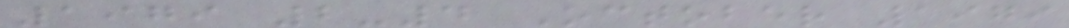1979 2-4 October 1979
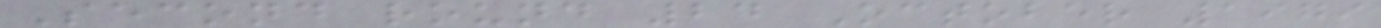Second round 24 October 1979
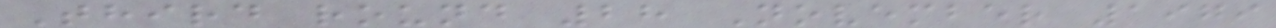Third round 28 November 1979
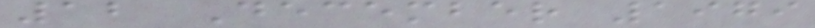12 December 1979
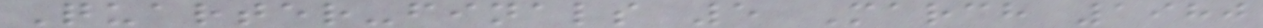Quarter-finals 5 March 1980
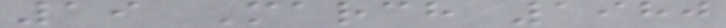19 March 1980
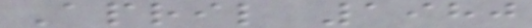April 1980
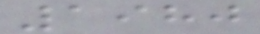1980
